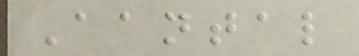Aantal
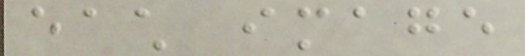each image
